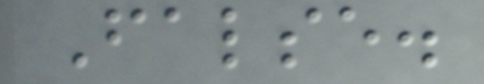False.
